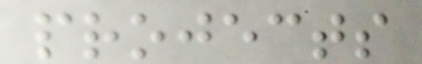projects
